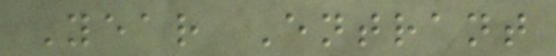Year Entrant
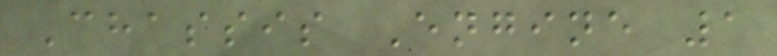Chassis Engine 1
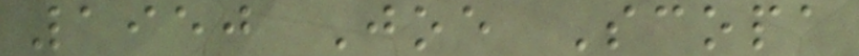1950 Joe Scopa
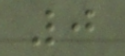0
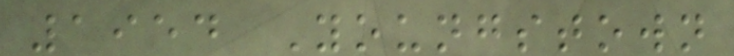1954 Youngstown
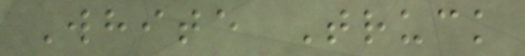White Truck
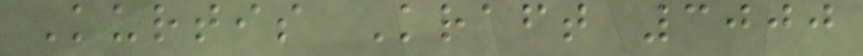Kurtis Kraft 3000
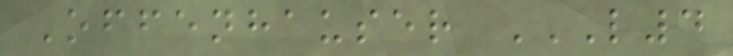Offenhauser L4
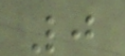0
